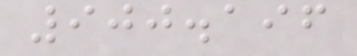900.196
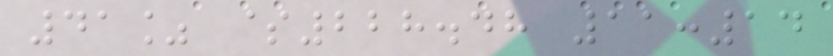41% $228.48 11:14
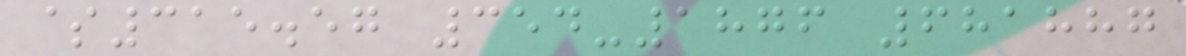$315.57 354-1876 681887
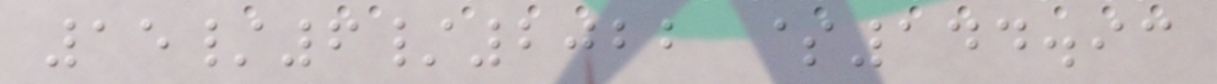15/6/2022 $144.93
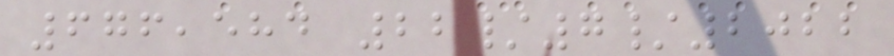676,584 22/7/2022
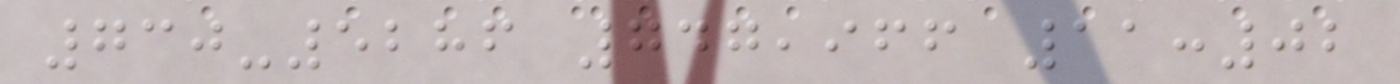730-5286 747,966 11:02
